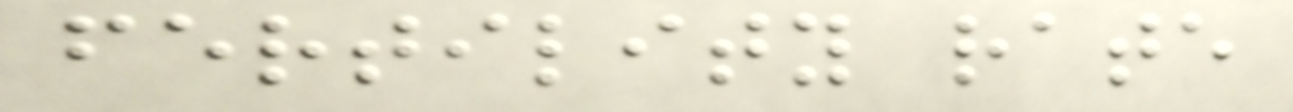fertility rate
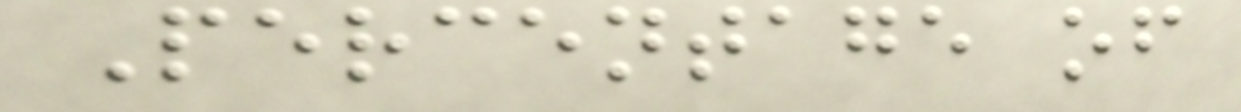Percentage of
